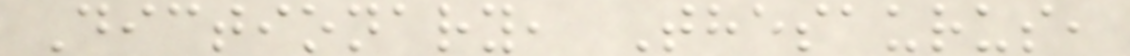Dictionary, Thesaurus,
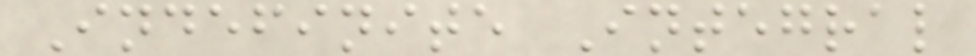Indefinite Integral
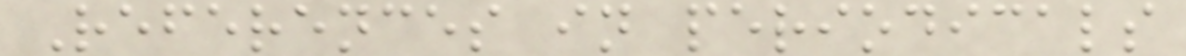References in periodicals
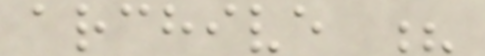archive ?
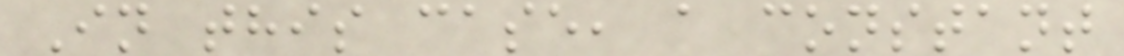In this case, a constant
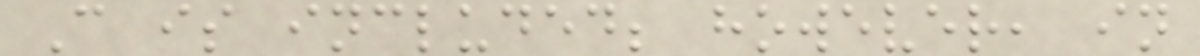C is included; however, in
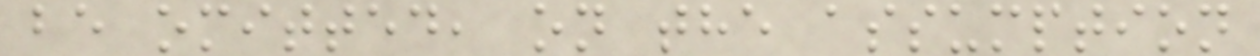be omitted, on the assumption
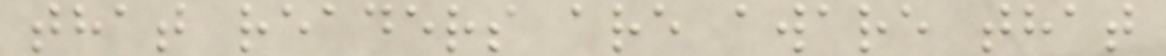that readers are aware that
